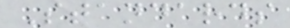Standards
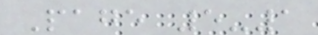Page 5-1
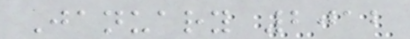January 2012
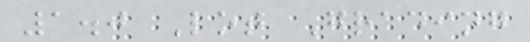1.0 Lot Grading
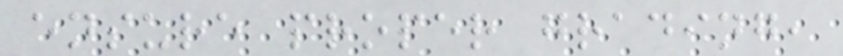ensure proper grading,
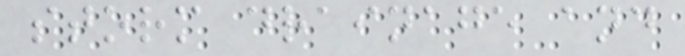storm drainage and
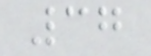37
